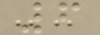6
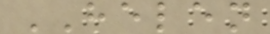HELEN
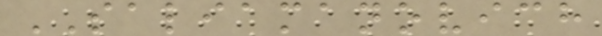SALIAMANOVICH
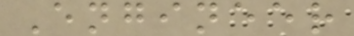Engineer
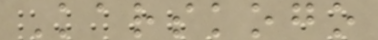Karskogo
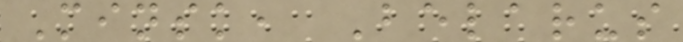Minsk, Belarus
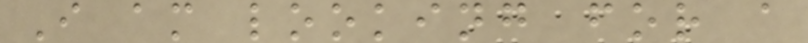I am looking for a
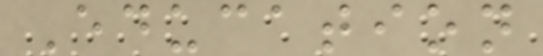Education
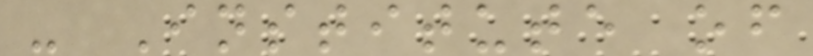- Institute of
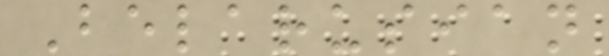Belarusian
